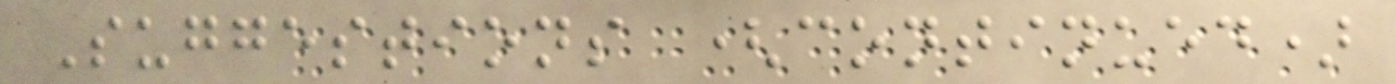Suggestions (continued)
